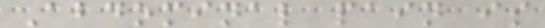Abdominal pain is
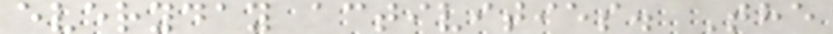everyday activities. The
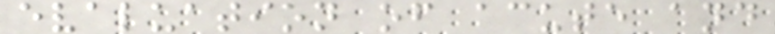evaluation of acute and
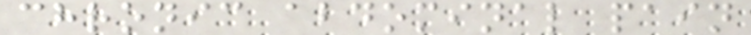chronic abdominal pain
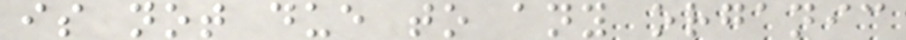is not due to any organic
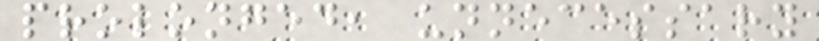prolonged, unnecessary
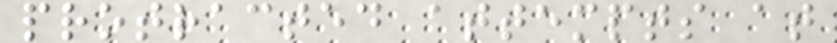protracted attempts at
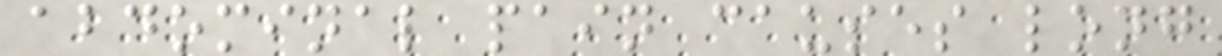abdominal pain causes long
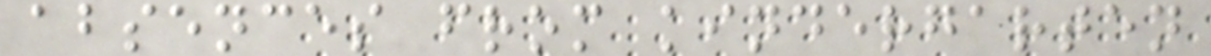absences from kindergarten
